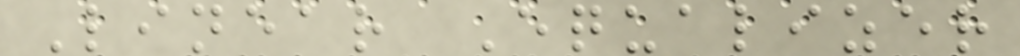Linear Equalizer
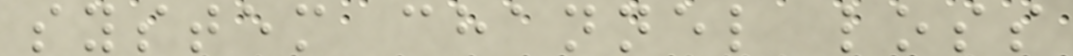system channel loss
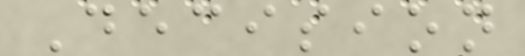Decision
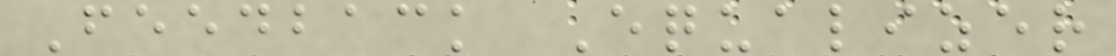Feedback Equalizer
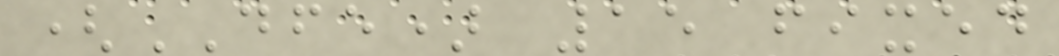(DFE) 15 fixed
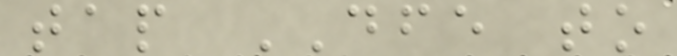tap DFE to
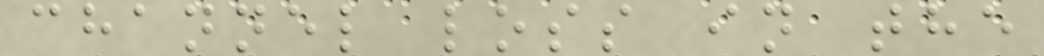channel loss in the
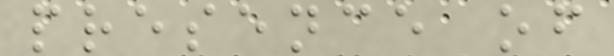presence of
